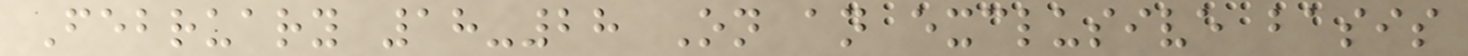February 18-28 On an exclusive basis
